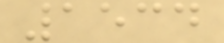1534
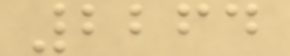2264
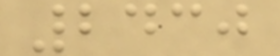2430
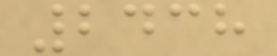2438
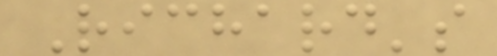Richard's
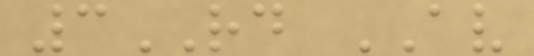3RD AV
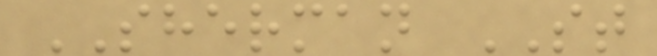SHERMAN ST
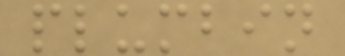plumbin
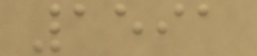1591
